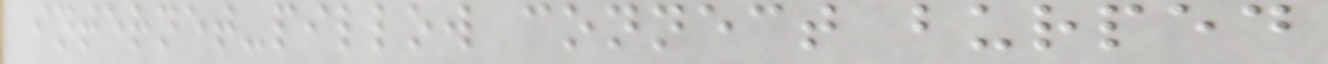internet-pillow connect burped
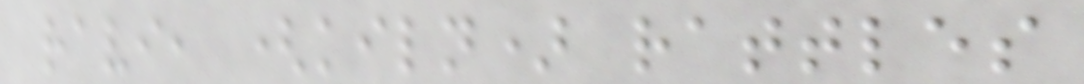ravi, (kiln) rattles
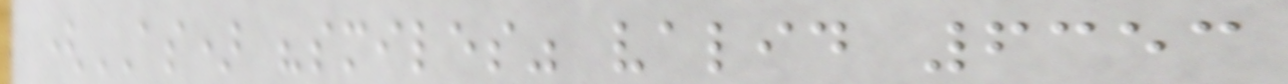(AS) "smiles" valid 6353
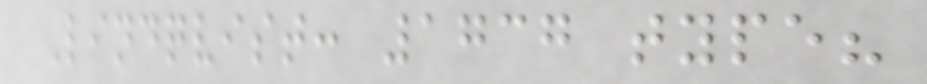Lindqvist: 1737 type?
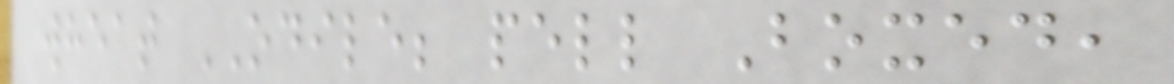wheat ODILE; pell Boxed,
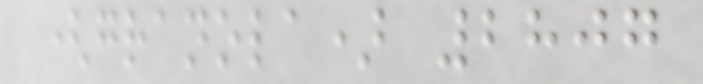(granola) 2807
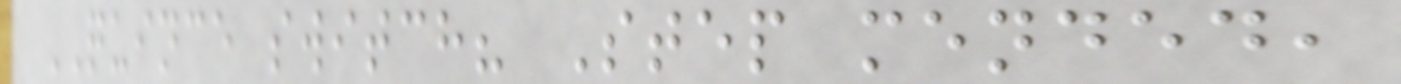QUINCE switch? Step mended,
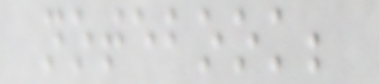notebook;
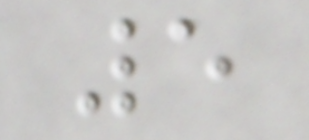5
